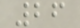26
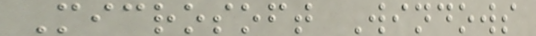Microsoft Windows
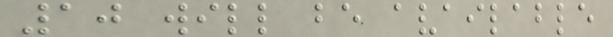10 will be available
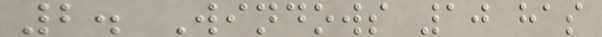2. Windows 10 has
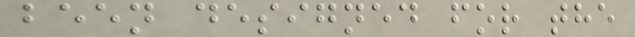been designed for the
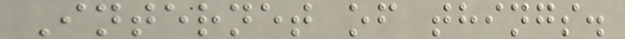Internet of things.
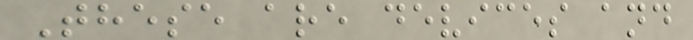These are devices and
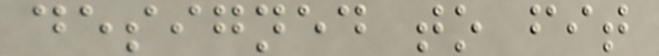designed to fit
